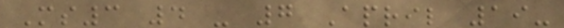Ms3 4 - 7 April 19-
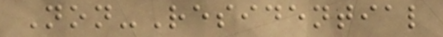Non-Residential
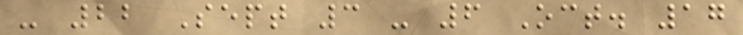- 22 Sept 3 - 6 Oct. 17
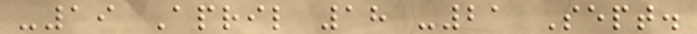-19 April 18 -21 Sept.
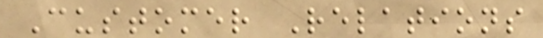Customer Relations
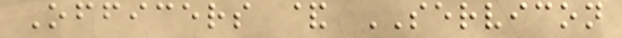Officers & SERVICON
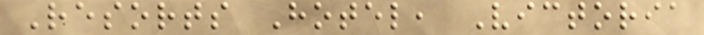Resorts Hotel, Victoria
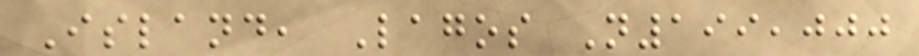Island, Lagos N199,000
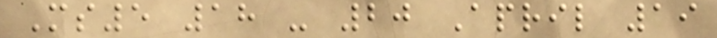Ms5 18 - 20 April 19
